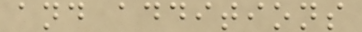and additions
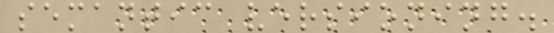semantic versioning.
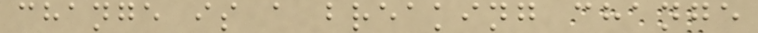change is a breaking change
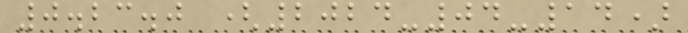0.23.0 (2024-04-14)
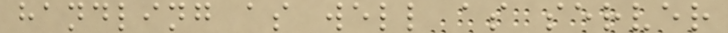handling as well as server
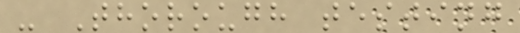- Thorough testing
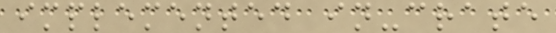implemented in-crate
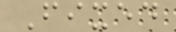Fixed
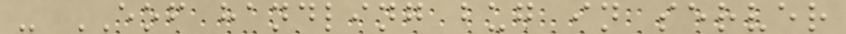- EOF handling bug in server
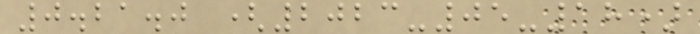0.21.0 (2023-05-18)
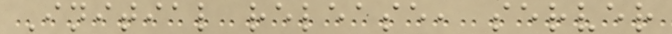Initial release, server
